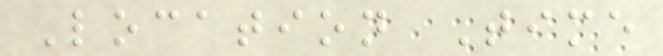Location Time
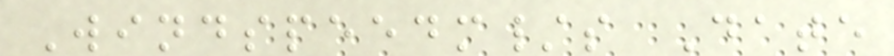Windspeedm/s Date
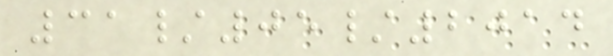31/05/2014
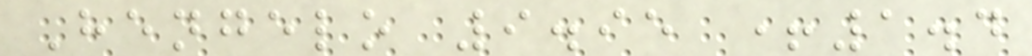Hengelo 9.95 +1.4
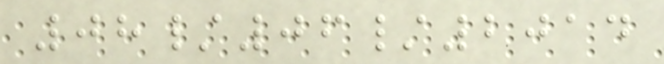08/06/2014
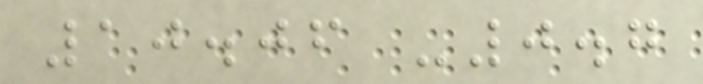10.06 -0.7
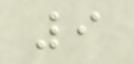9
